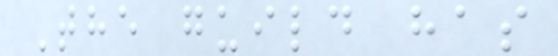The guild has
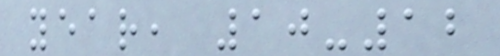year, 10-12
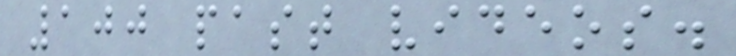100 past videos.
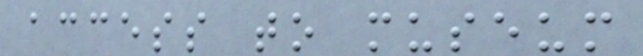access to museum
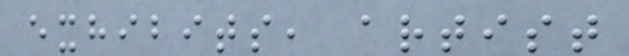exhibits, artist
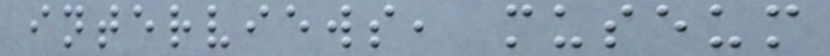interviews, museum
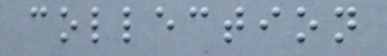collection
